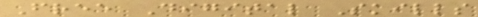Free Digital Skills
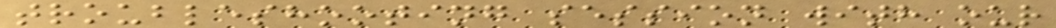troubleshooting session with our
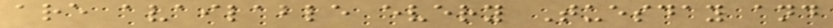are available every Tuesday and
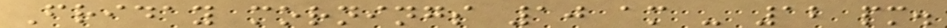Friday mornings 10 am - 12 pm.
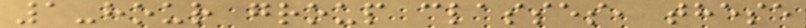1-hour group classes, these
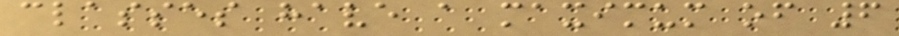classes have a maximum of 6
